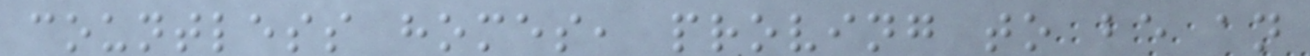countless homes, proving to be an
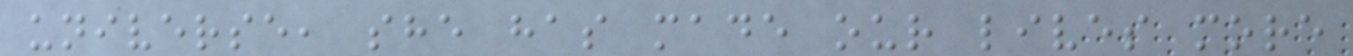universe, she has made our lives more
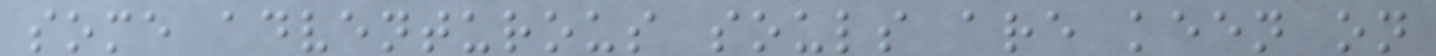some adventurous souls are keen on
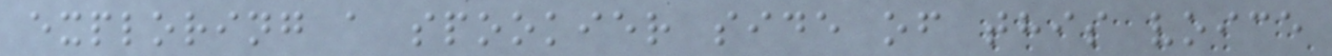exploring a spookier side of this voice
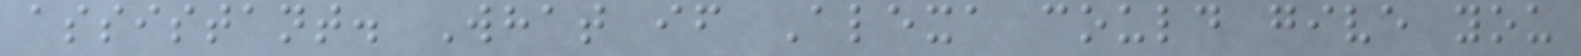assistant. What if Alexa could give you
